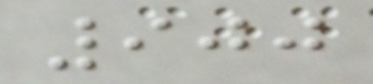900
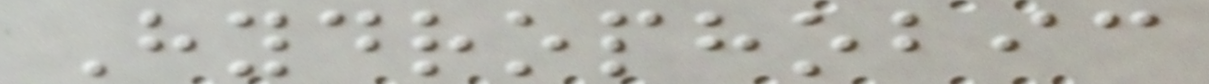Hydrophobic
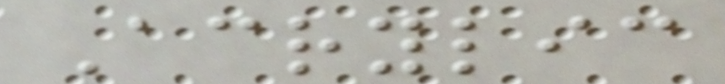Acrylic
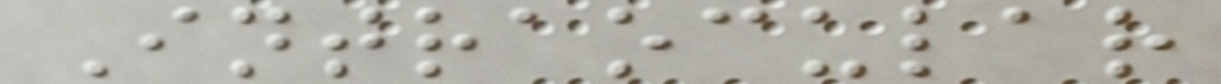Intraocular
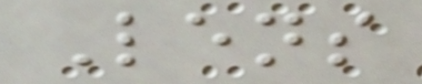Lens
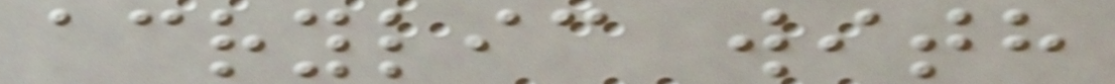acrylic with
